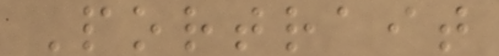Portrait
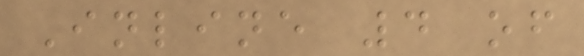Inline 4 of
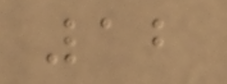12
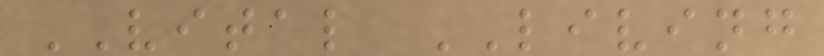VITAL LIVING
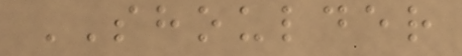SHOULDER
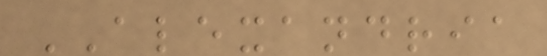ALEXANDRIA
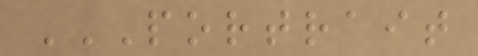PORTRAIT
